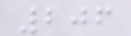206
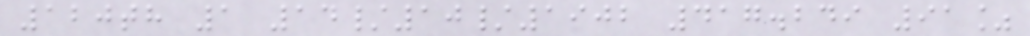120th 1 14/10/1902 417.249 91%
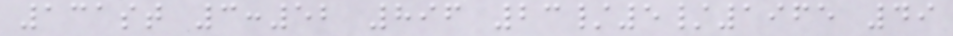131st 3:52 896 23/5/1965 49
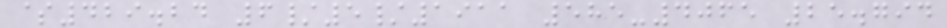$429.24 6/5/1911 585-4065 25.794
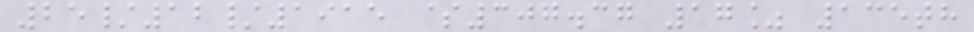25/12/1915 $307.37 17% 135th
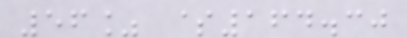56% $164.30
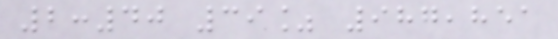2:40 39% 987,851
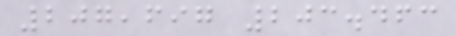207,697 203.463
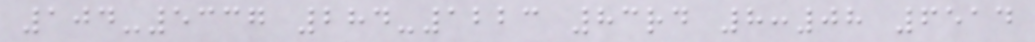104-5337 284-1223 83rd 8:08 6514
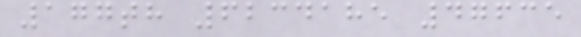177th 6234185 47635
